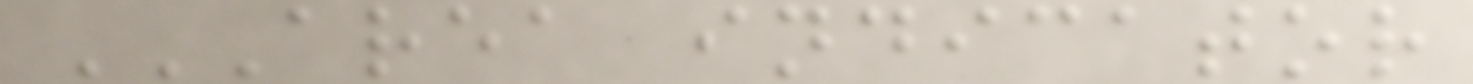AREA INDICATOR
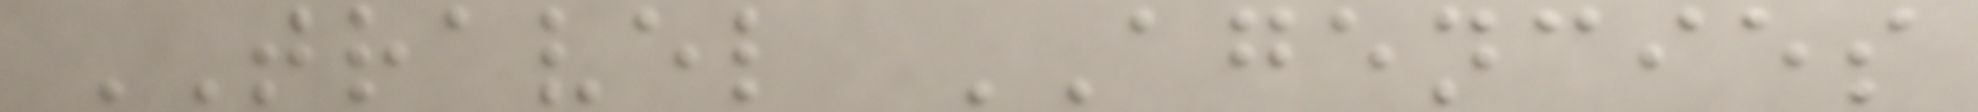TRAVEL AGENCIES
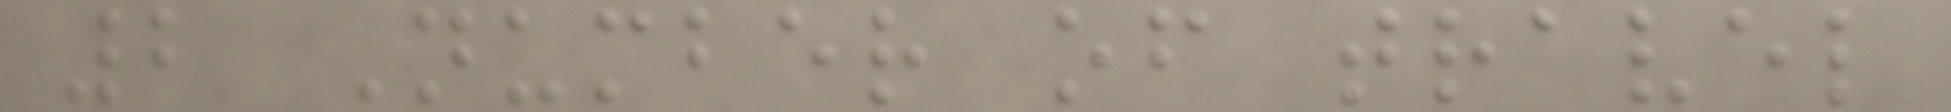2 Number of travel
